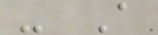- A
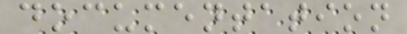documentation
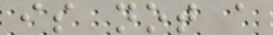is not a
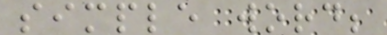simple word;
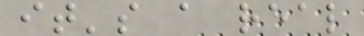it's a real
